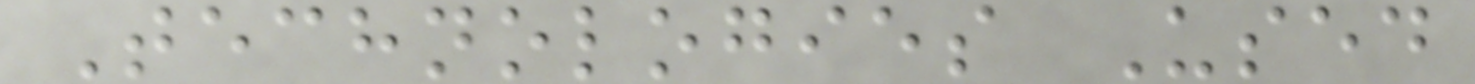Technologies Used
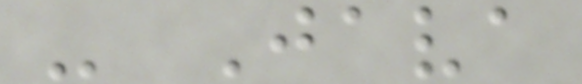- Java
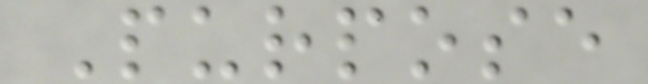Purpose
